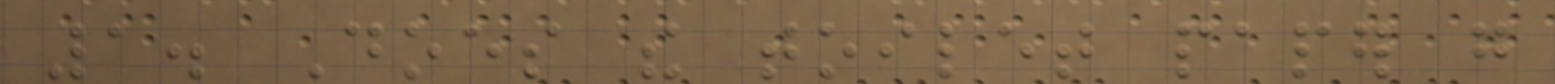1. Does the toilet paper go
